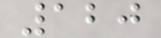120
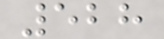528
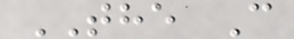THE C
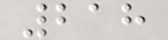218
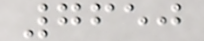7650
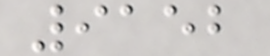9152
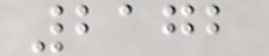2172
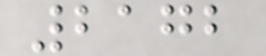2172
